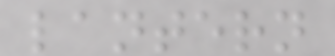lantern
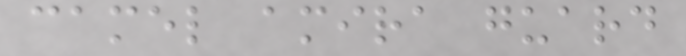camel amira guard
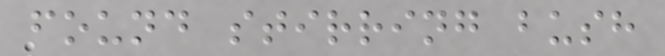found stirring bush
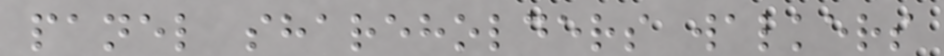panel shareholders walkers
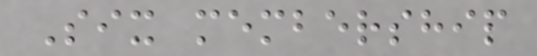Six membership
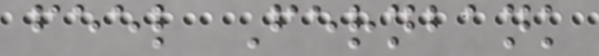feel Fernbank
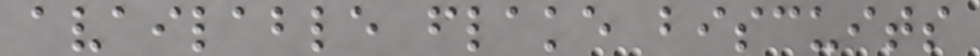available flake biscuits
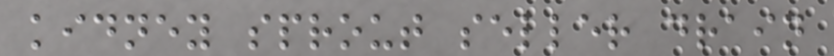kidney sprout seller drain
